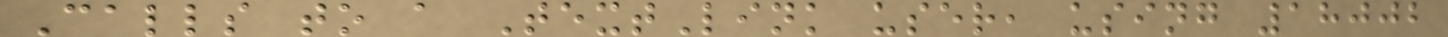Calls to a TextLink user, using 18002
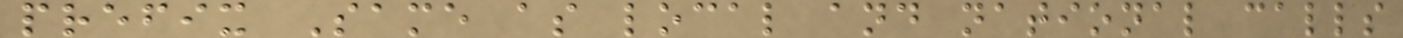prefix Same as local and national calls
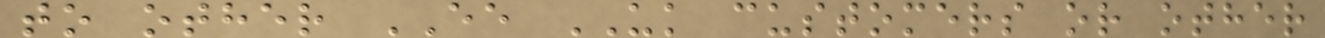to other EE UK customers or other
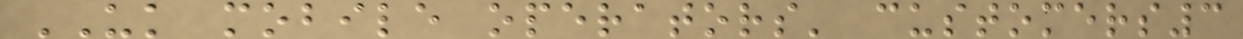UK mobile operators' customers3
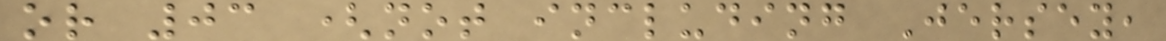or 03 (not including Jersey,
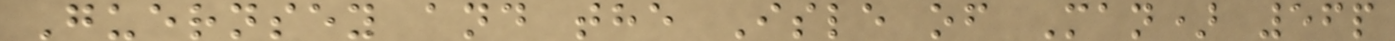Guernsey and the Isle of Man) 56p
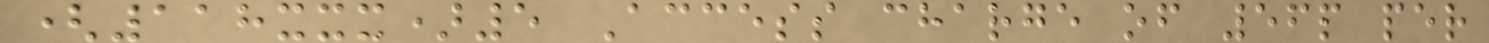(118xxx)5 Access charge of 56p per
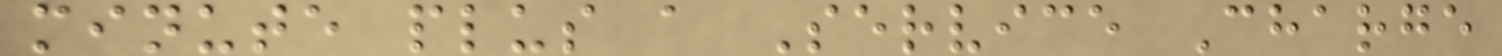minute plus a Service Charge
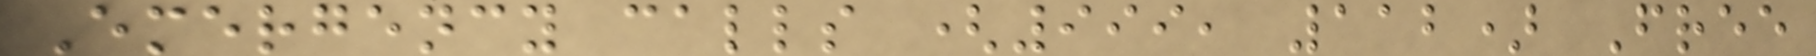Emergency calls (999, 112) Free
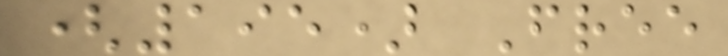(195) Free
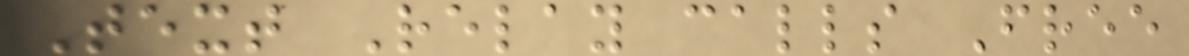Text Relay calls Free
